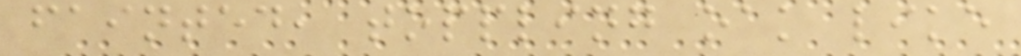fainted, toppling oak like
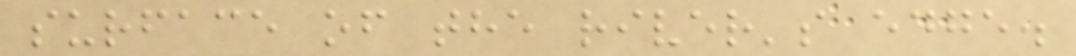surface of the river's edge.
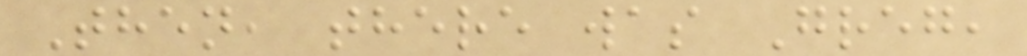Then, there was Greg,
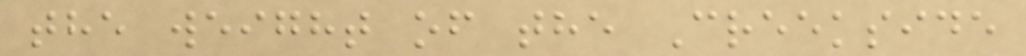the weight of the Creekside
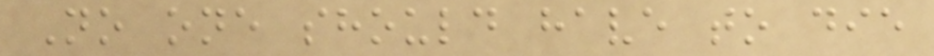No one should have to die
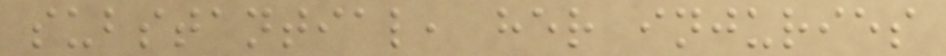substantial, her injuries
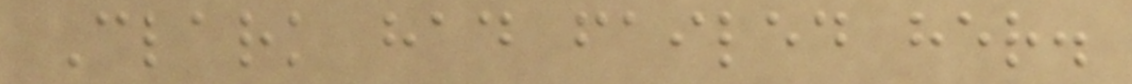Clark had failed her.
